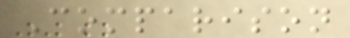Comparison
